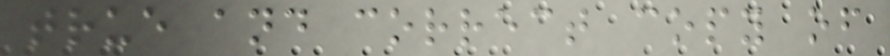true and correct copy of
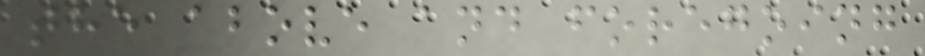the above and foregoing
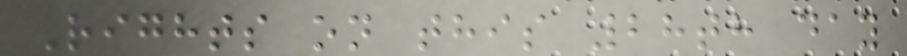Rights on this 28th day
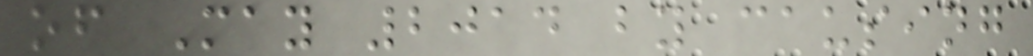of May 2014 by causing
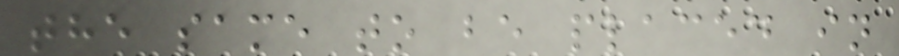the same to be placed in
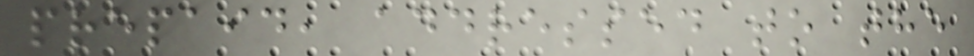prepaid, addressed to the
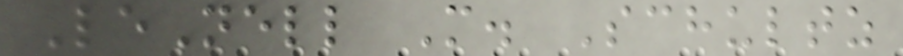LeNell M. Schultz
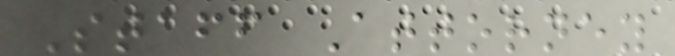Staff Attorney
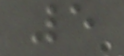5
